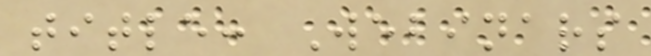title: Webinars
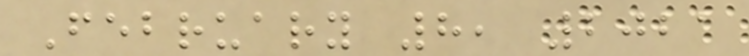February 8, 2021
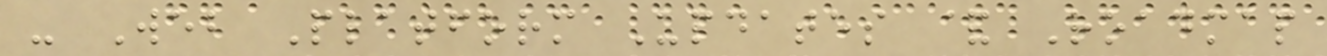- Web Platform Updates & Roadmap
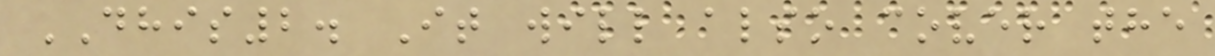DHIS2. It will also cover the
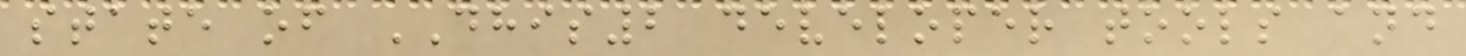state of DHIS2 developer tools and
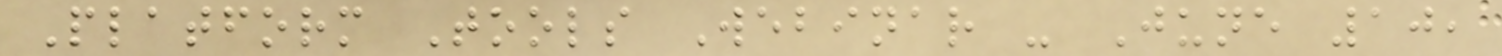Platform Tools Webinar - June 10,
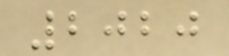2020
